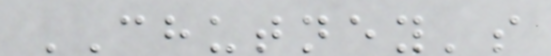CHUTNEY's
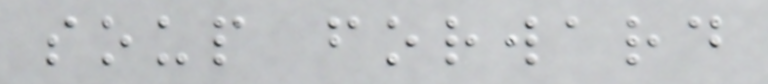soup forward
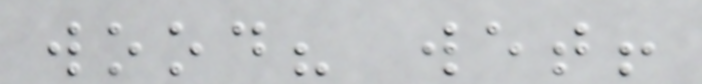wood? wet!
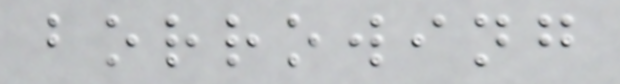borrowing
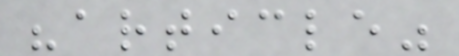"article"
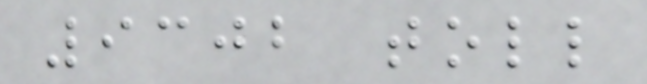9302 toll
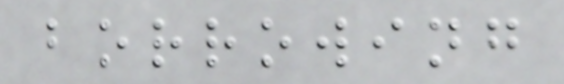borrowing
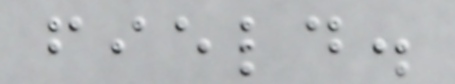field.
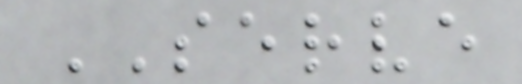SERVE
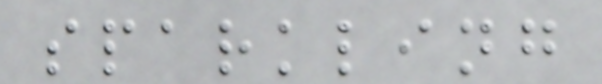sparkling
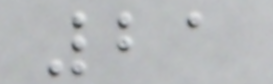21
